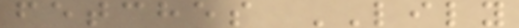fetches LILY
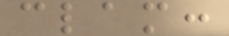clam:
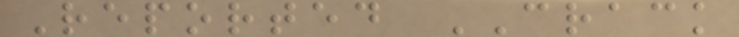Reported CRACK
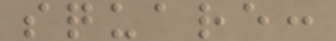square:
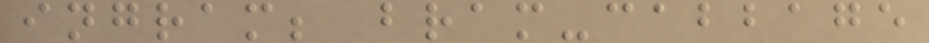ingram; bram-cabbage
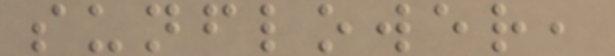sunflower,
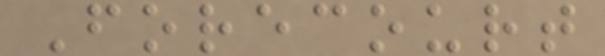Forecourt
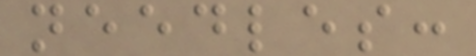needles:
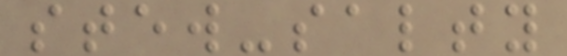stew-salty
